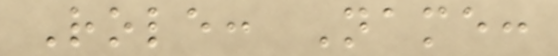Role: Name:
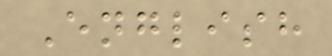English
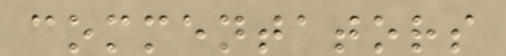commentators
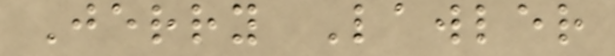Jerry Lawler
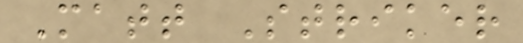Matt Striker
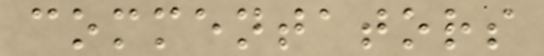commentators
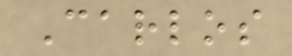Carlos
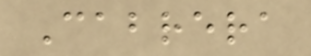Cabrera
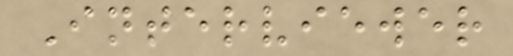Interviewer
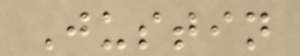Justin
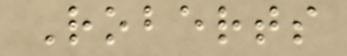Roberts
